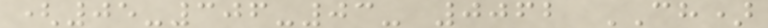(05-306-03- 0062 CH)
